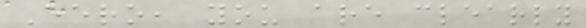Eero, you are clearly
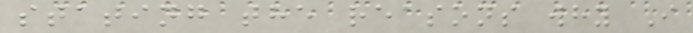stating the reasons why I
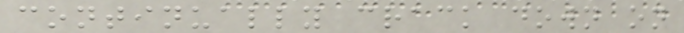continually crack down on
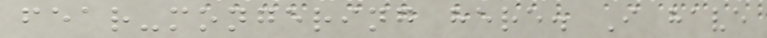fear-mongering here. I have
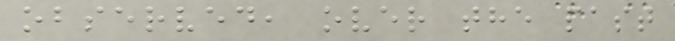observed, over the past
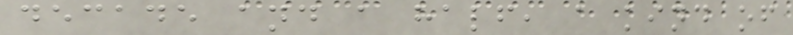decade and a half, a kind of
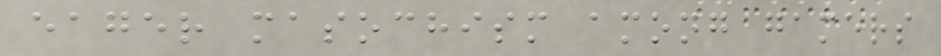eager masochism among gamers
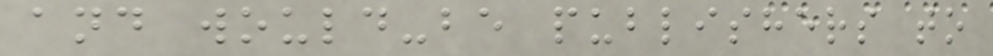and would-be publishers to
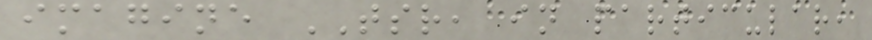imagine TSR, in particular,
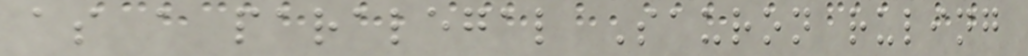as a paralegal Sauron ruling
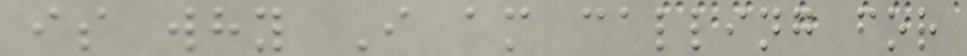is why I am calling for
